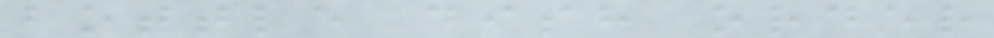bottle dish order
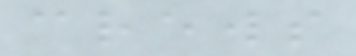crews
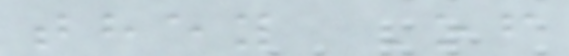they Of
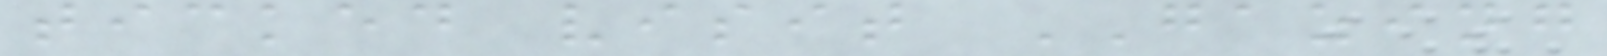ticked visit GAZING
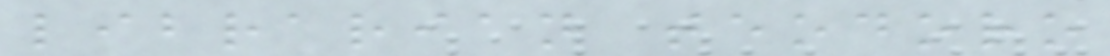librarian teodoro
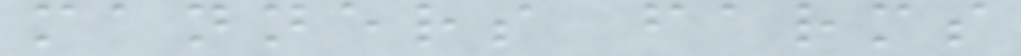manners farms
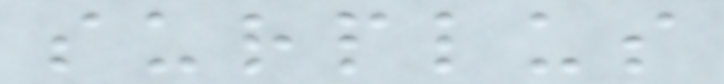surplus
